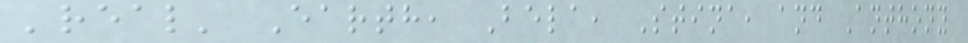'real' Earth, Bela, Stina, and Anthony
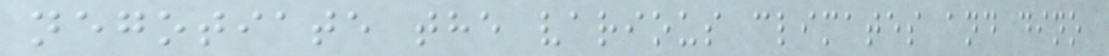negotiate the various climates and dino
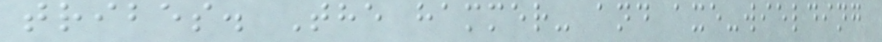tribes. The hammer- and axe-wielding
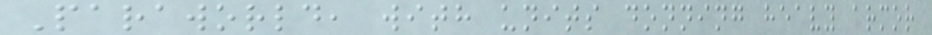Paraworld, with units donning heavy armor
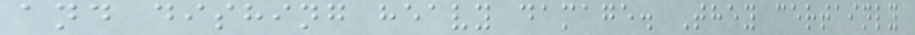and dishing heavy damage. They certainly
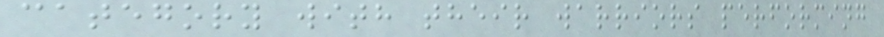category with their warriors performing
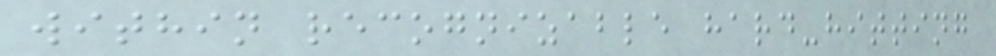within recognizable hard-hitting
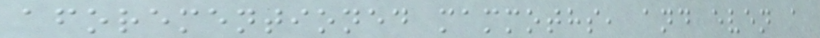aforementioned mammoths, and even a
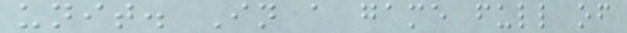unit. In a game full of
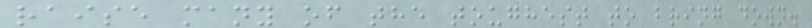raise many of the toughest to bring down.
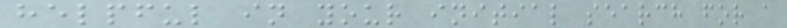helpful in your initial search for a
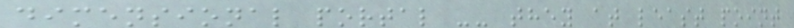dimensional portal -- they at least point
